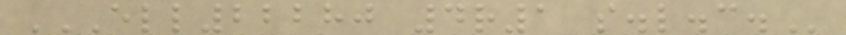ELL22280 4R1 S.L.C.
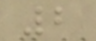2
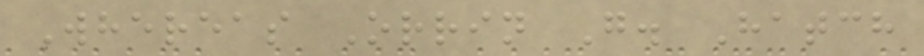Whereas Orrin G. Hatch
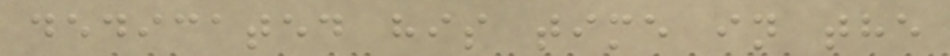dedicated his time in the
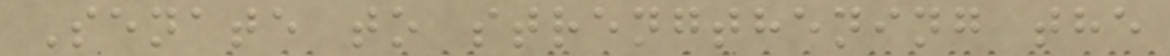Senate to strengthening the
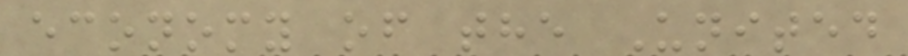economy of the United
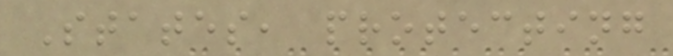States, protecting
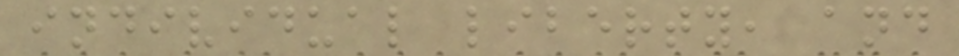individual liberty, and
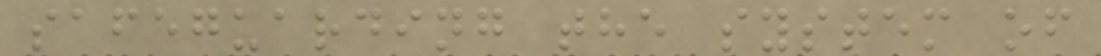safeguarding the system of
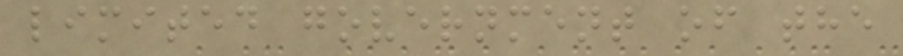limited government of the
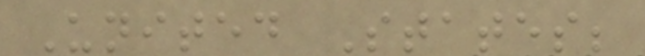United States;
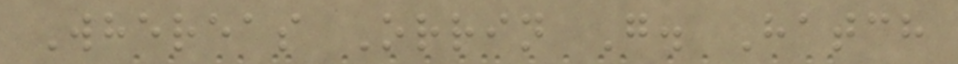Whereas Orrin G. Hatch
